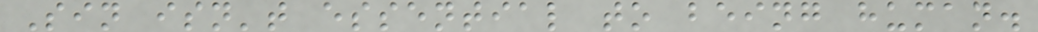Sin isn't essential to being human.
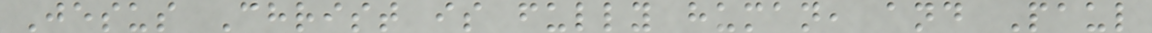Jesus Christ is fully human, and Paul
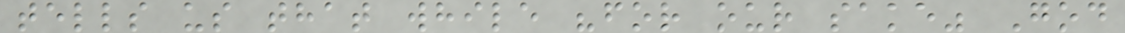tells us that while "for our sake" God
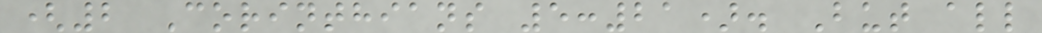(2 Corinthians 5:21). But all
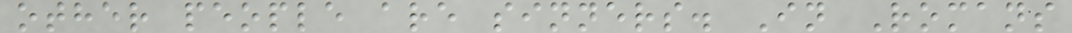other people are sinners. In Romans
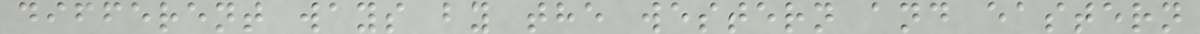different ways by the western and eastern
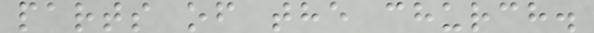parts of the church.
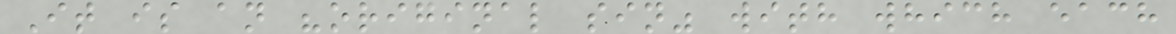It is an "original sin" with which each
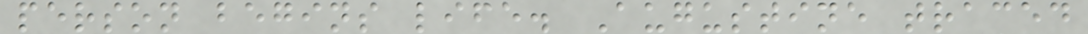person begins life. Augustine traced
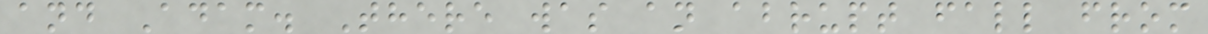and Adam. There was an abrupt fall from
